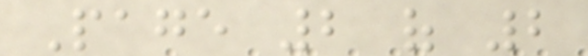Page 2 of 2
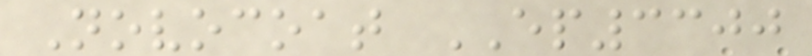Novocoat EP3300
